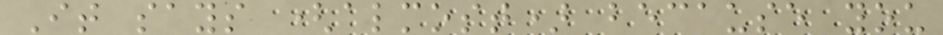It says (almost) because you
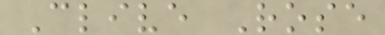Clive Rose
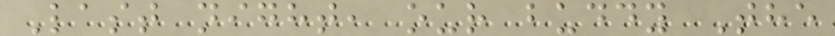Last night, our buddy The
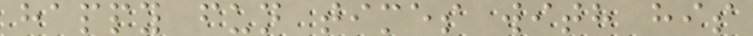happy fun times with his
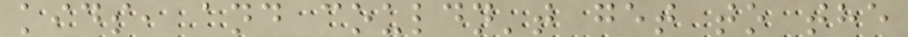kids, and couldn't get to the
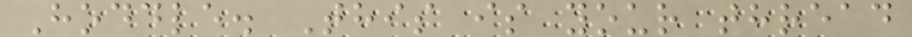Hoddle. This is your thread
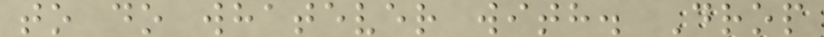to do whatever with. Drop
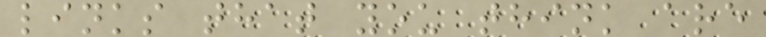links that you think are
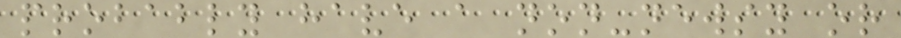probably have a non-newsy or
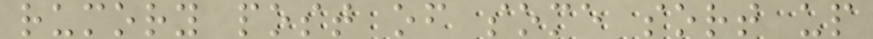rumory post of some sort up
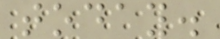today.
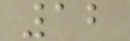12
